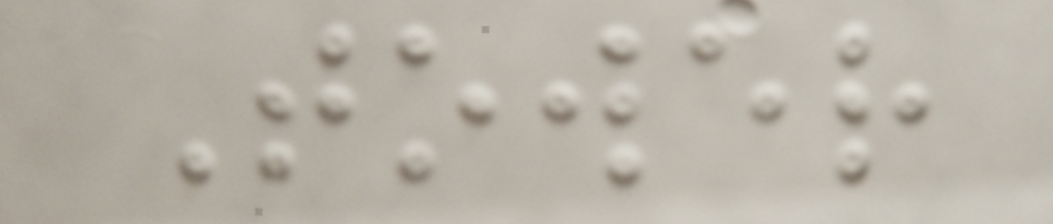Tower
